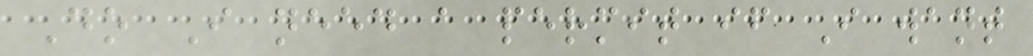Do I need a permit if I want
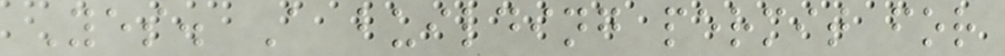Yes. A building permit for
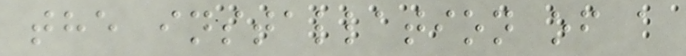the installation of a
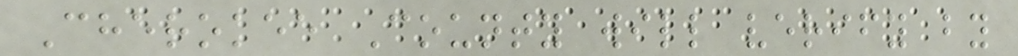Cherokee County will verify by
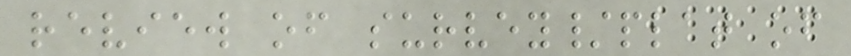review of survey/plat of
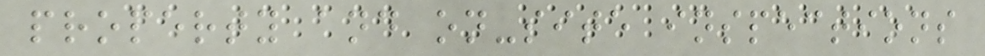property and on-site inspections
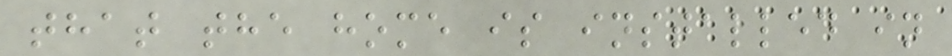that the home is installed in
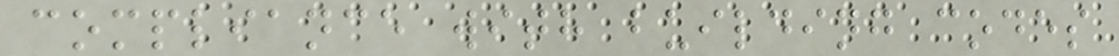compliance with building codes
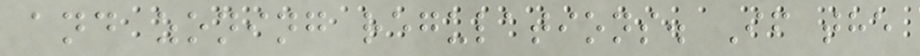and zoning regulations. If the
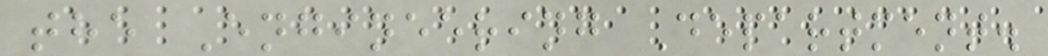the Engineering Department.
